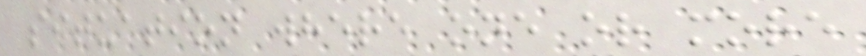situation where one or more
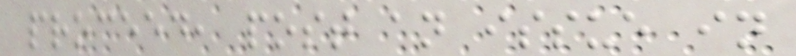proceed, post an issue in
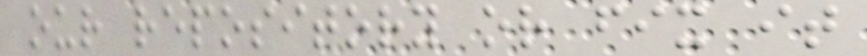our repository or fix it
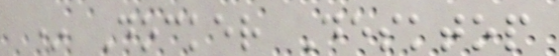* Docker Desktop
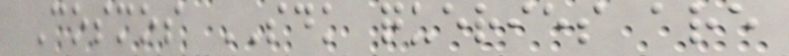Cosmos SDK queries are
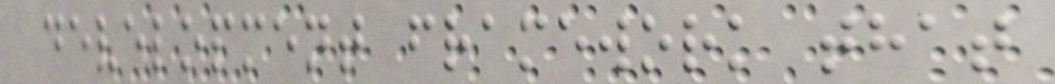development framework that
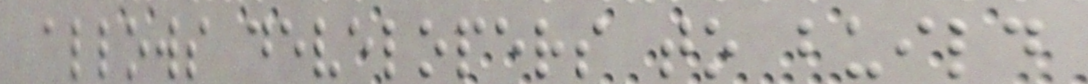allows developers to build
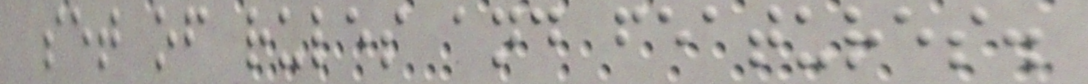set of rules and features.
